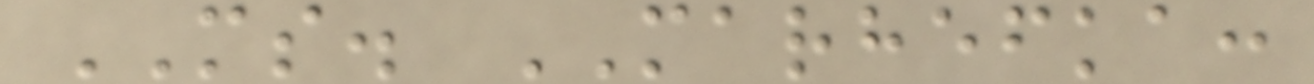MS. MARHEFKA:
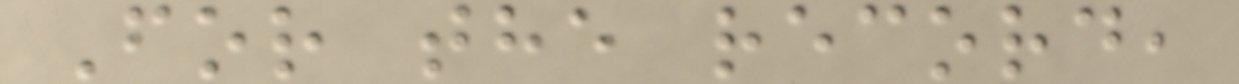For the record,
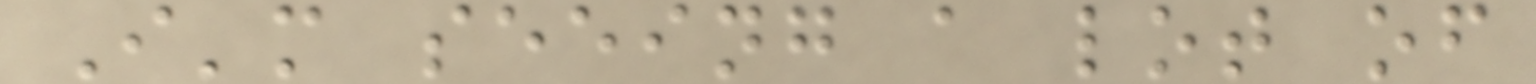I'm seeing a lot of
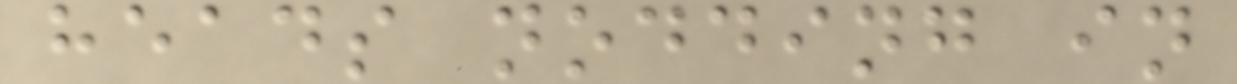heads nodding in
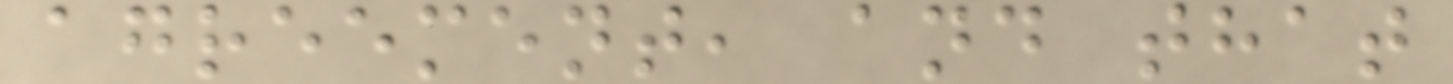agreement, and that
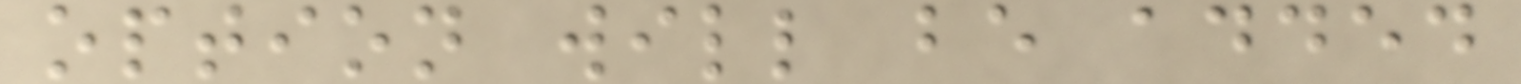option will be added
